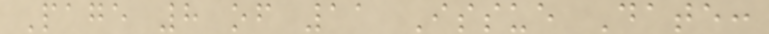Page 8 of 11 Issue Date:
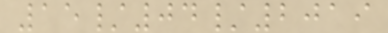15/04/2019
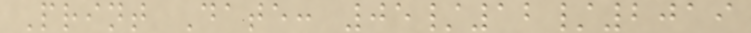Print Date: 05/12/2019
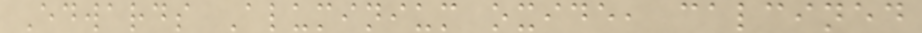Edwards Aluminium oxide, calcined
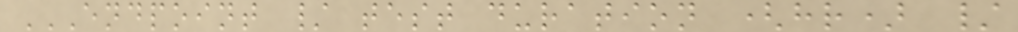ENDPOINT / TEST DURATION (HR) /
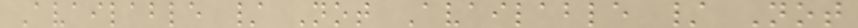Available / Not Available / Not
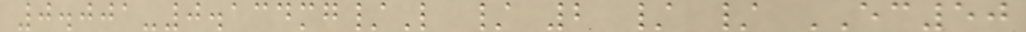0.001-0.134mg/L / 2 / / EC50
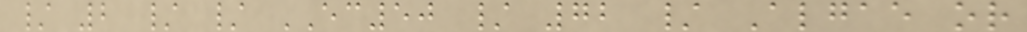/ 2 / / EC50 / 72 / Algae or
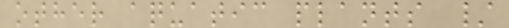other aquatic plants /
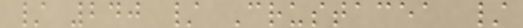/ 240 / Crustacea /
